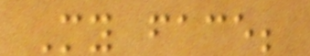My face;
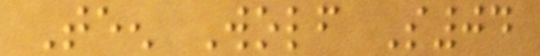Teen Wolf S04
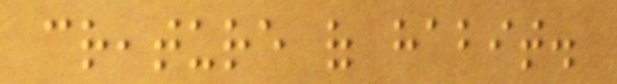creature of habit.
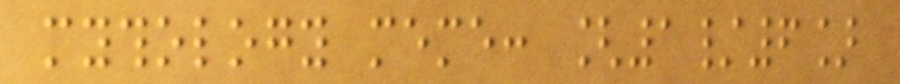mythology meme: [1/6]
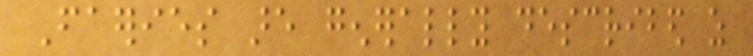Faeries are generally described as
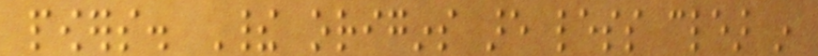powers. Their origins are less clear in
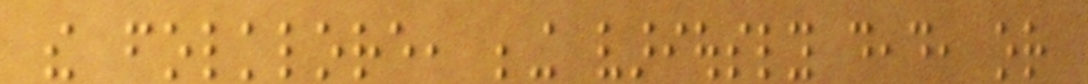the folklore, being variously dead, or
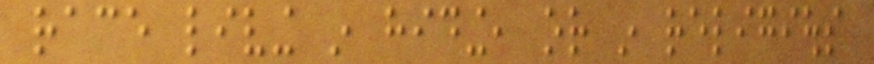race living in hiding, or in religious
